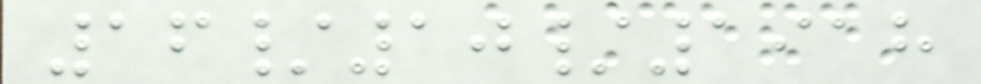16/10/1918
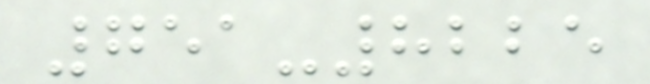751-8225
